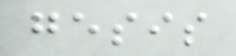gesis
